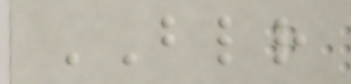BLR
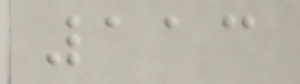113
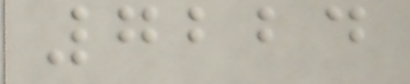7224
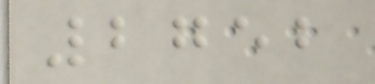2752
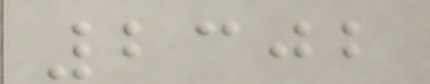2302
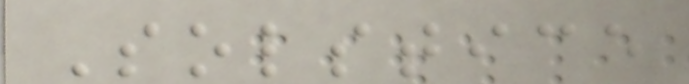Solstice
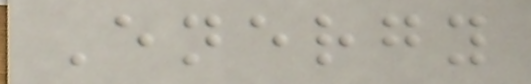Energy
